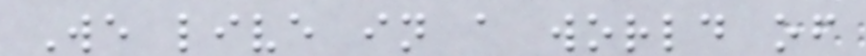We live in a world of
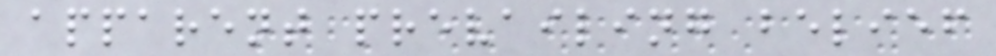apparent prevailing belief
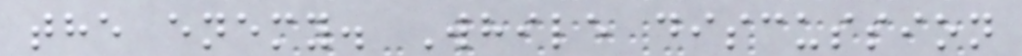the enemy. While discussion
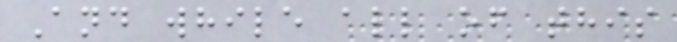And while all of this
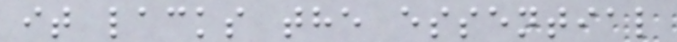it lacks the essential
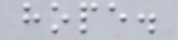hope.
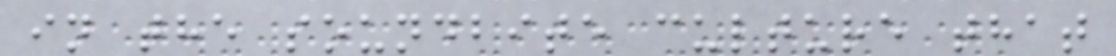in the soundbite culture that
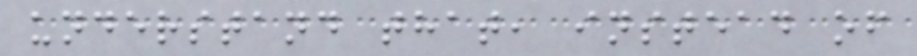understand that, instead of
